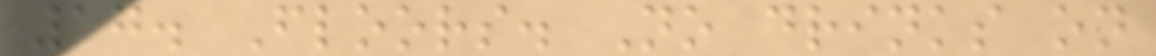17. Floors. No drinks on
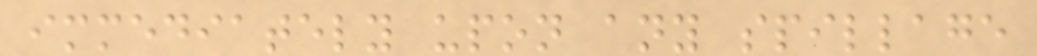immediately upon any spillage
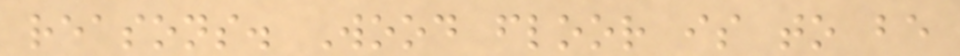reasons. Wood floor is to be
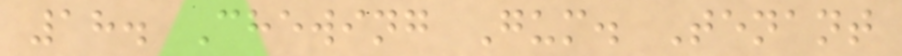18. Chewing Gum. Tenant
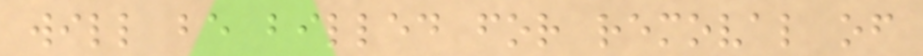will be billed for removal of
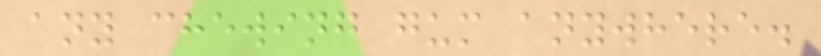any chewing gum anywhere.
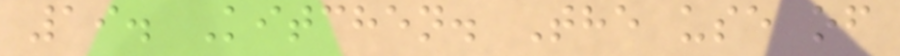19. Kitchen. The use of
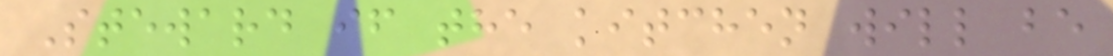Steward if the kitchen will be
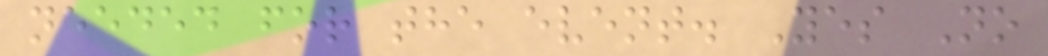needed for the event. Yes No
